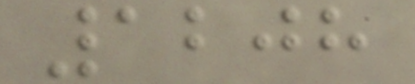1208
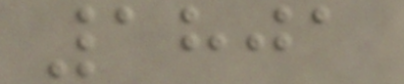1801
